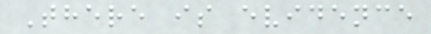There is evidence
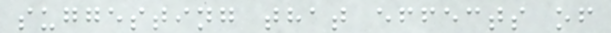suggesting that effects of
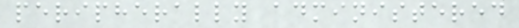peripherally administered
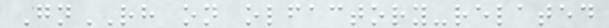GnRH on olfactory-related
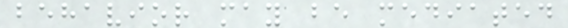behavior may be mediated
